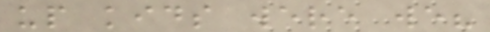up kids were we?
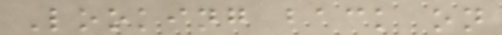Looking back on
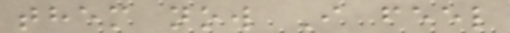them now I feel
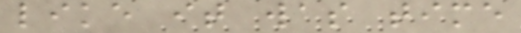like it was time
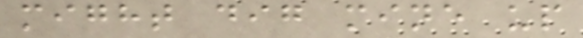might dig mine up
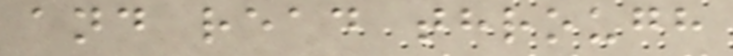and read through
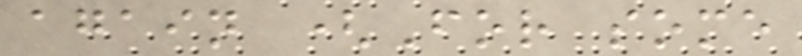again (For some
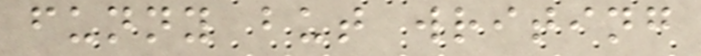funny but writing
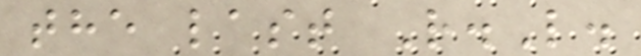the last R.L.
